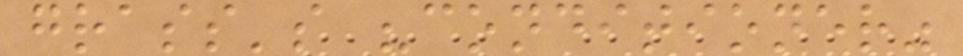grass's "conditioner"
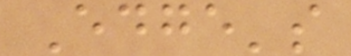Edge's
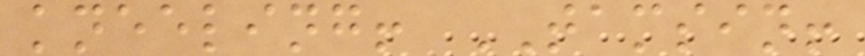kneeling! TAMSIN!
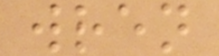wren
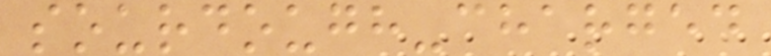sourdough-charged
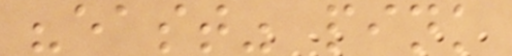"east" pink
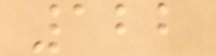122
